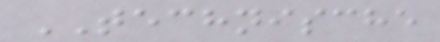TECHNISCHE
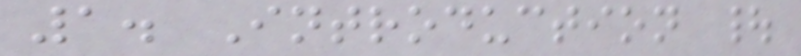1. Introduction |
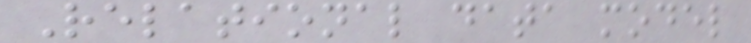Relational data model
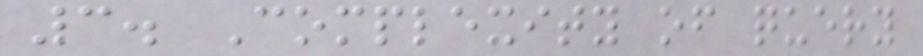3. Complexity of query
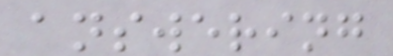answering
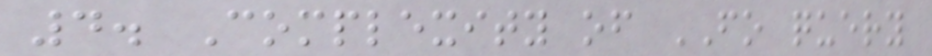4. Complexity of FO query
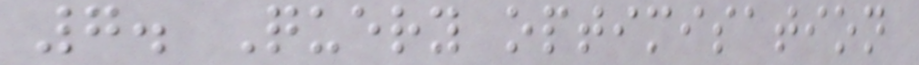7. Query optimisation
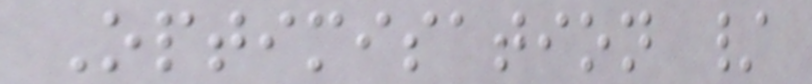Optimisation /
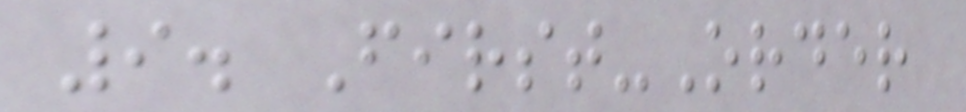9. First-Order
